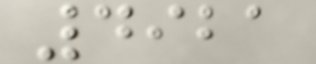4921
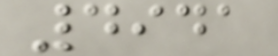4941
